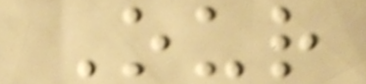Our
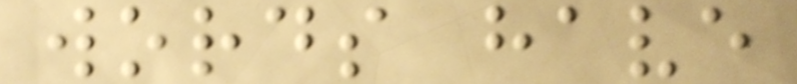words have
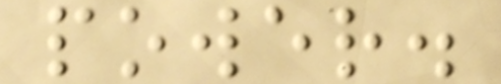power.
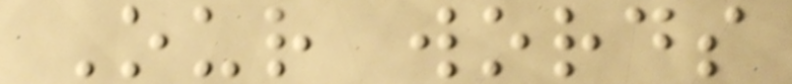Our words
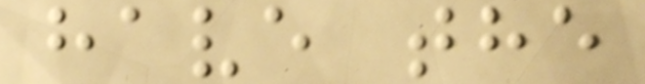have the
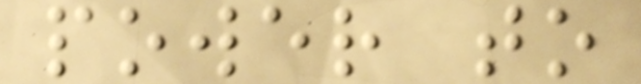power to
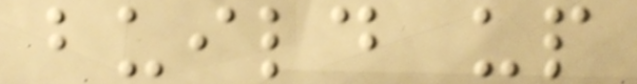build up
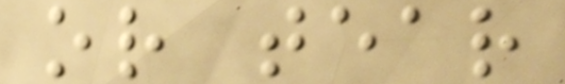or tear
